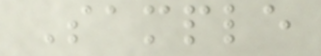Sample
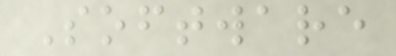Software
